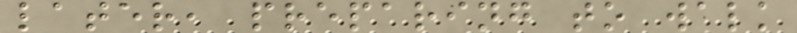later, preparing to walk
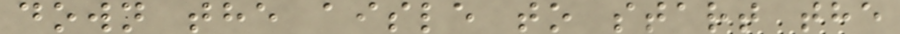down the aisle to start the
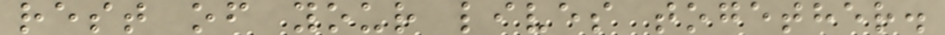rest of your lives together.
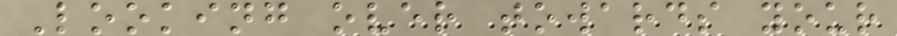Looking over towards your
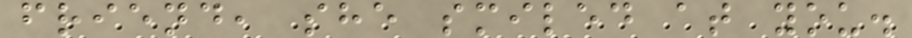friend, she smiled at you.
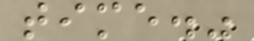time."
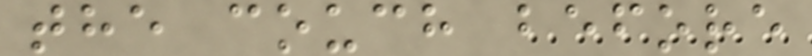the couch before
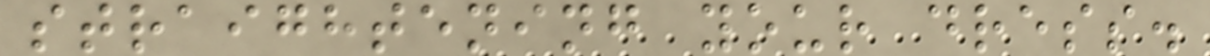straightening your dress.
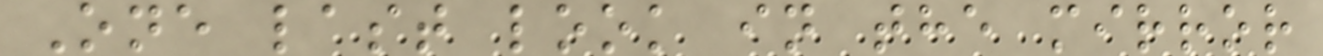One last look in the mirror
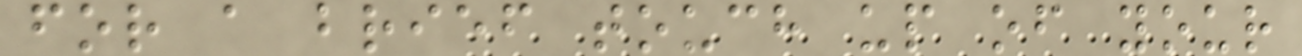for a brief touch up of your
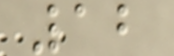12
